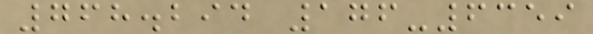768.294 176-6359
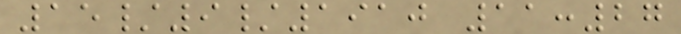15/9/1910 11:27
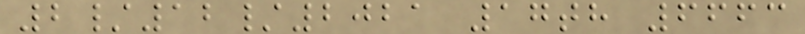2/12/2021 17th 6663
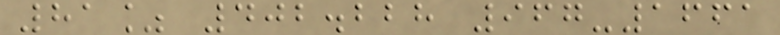81% 402.228 967-1661
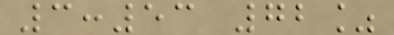3:53 72%
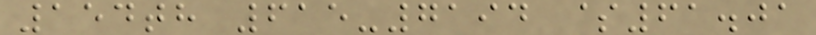154th 615-7194 $61.01
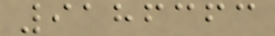9186363
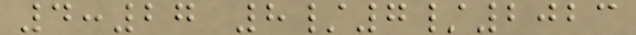4:27 8/7/2023
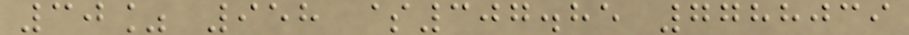30% 958 $307.85 7788039
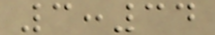3:34
